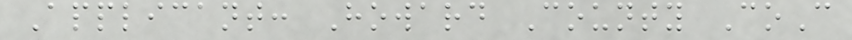Applicant: Howard County CoC
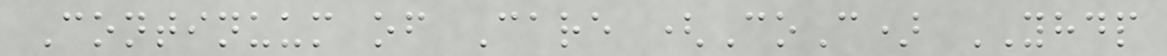Continuum of Care (CoC) YHDP
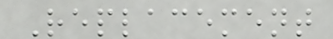Replacement
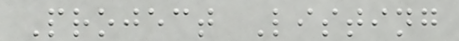Project Listing
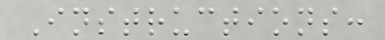Instructions:
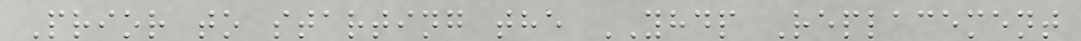Prior to starting the YHDP Replacement
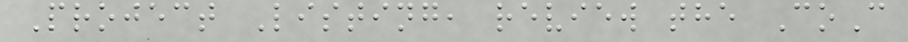Project Listing, review the CoC
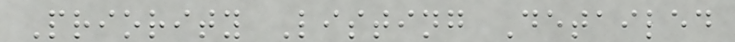Priority Listing Detailed
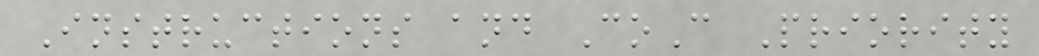Instructions and CoC Priority
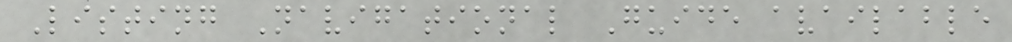Listing Navigational Guide available
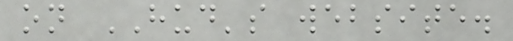on HUD's website.
